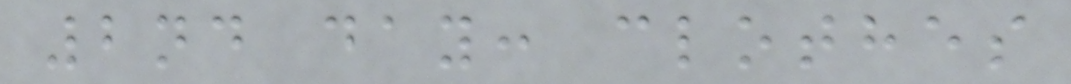2nd day: clothes
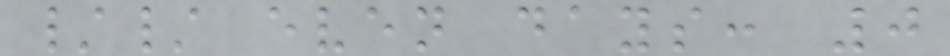// even days: 0
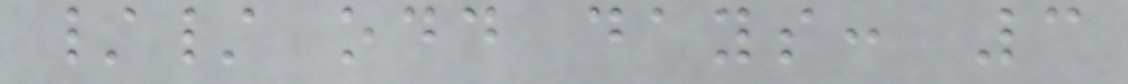// odd days: 3
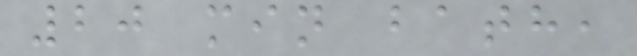20 min bath,
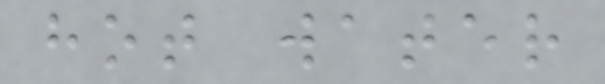hot water
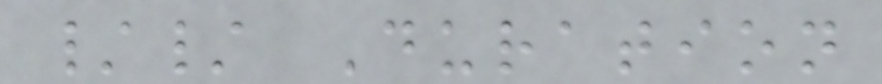// Duration
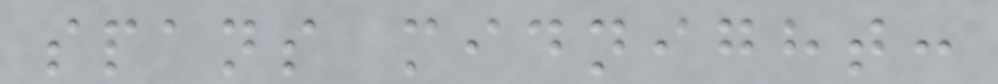spans midnight:
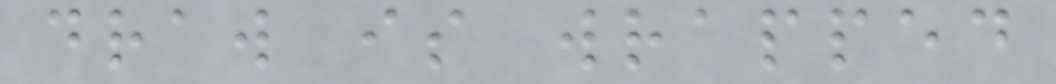draw is wrapped
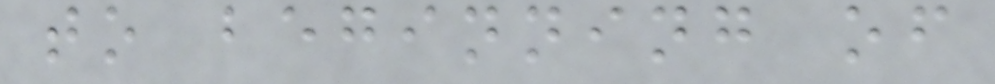to beginning of
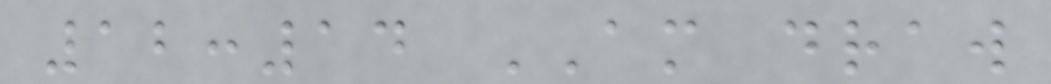12:14 AM draw
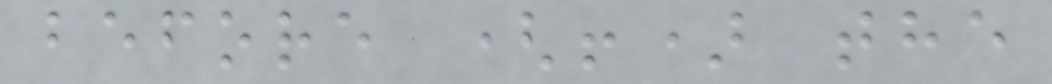before (!) the
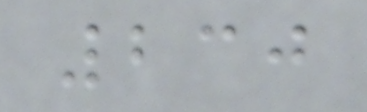230
